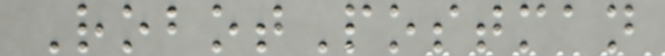RobotPostman
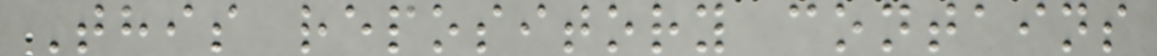This repository contains
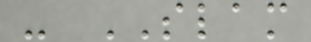- SLAM
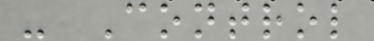- Control
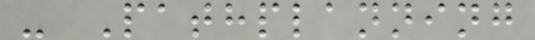- Pathplanning
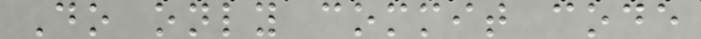Do only commit code
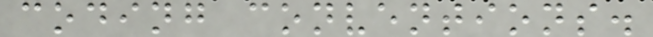coding conventions.
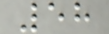58
